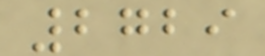2729
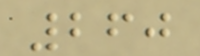260
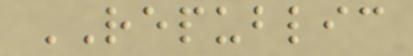REPUBLIC
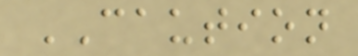CAUTION
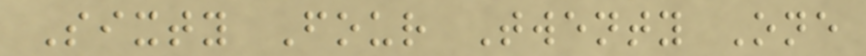Sixty Four Twenty One
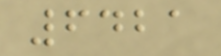6421
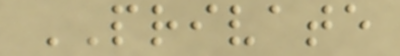PRIVATE
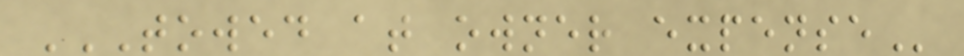TOWED AT OWNER EXPENSE
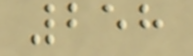258
